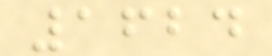1624
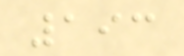193
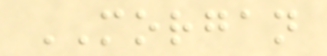MORGAN
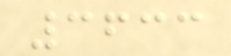3633
